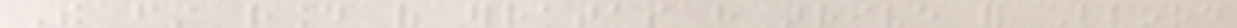The first round of erratas have arrive for Blood
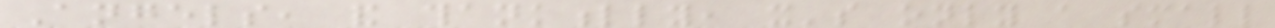Angels, and thankfully, it's only a small
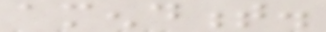amendment.
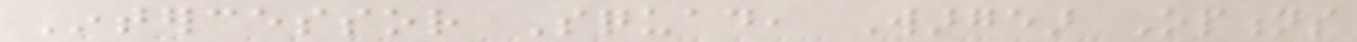Intercessor Squad, Wargear Options
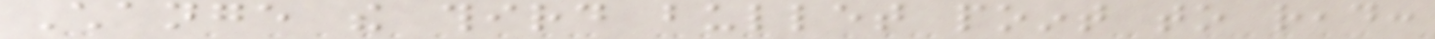Change the third bullet point to read:
